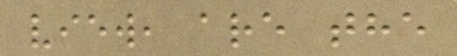view, are the
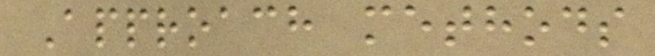Approach methods
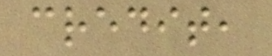credit,
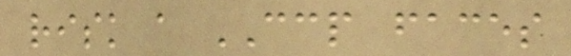risk a CCP faces
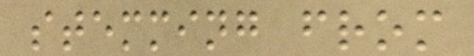stemming from
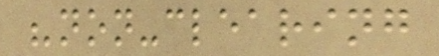"non-clearing
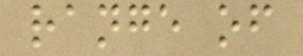range of
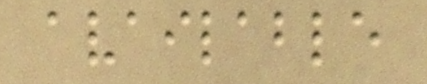available
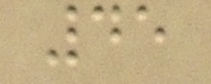45
